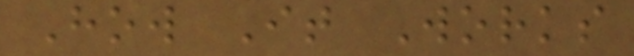How It Works
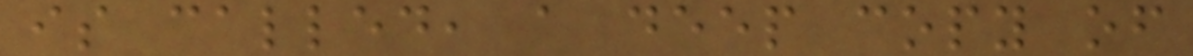is called, a deep copy of
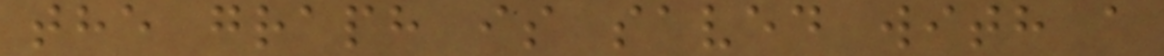the graph is saved with a
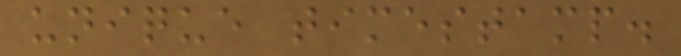unique timestamp.
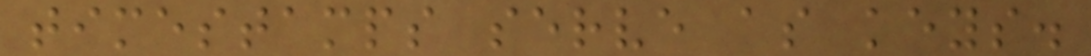timestamps serve as keys.
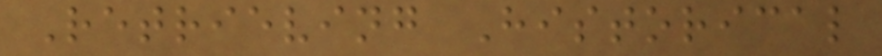Retrieving Historical
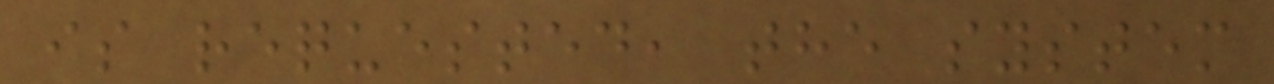is requested, the system
